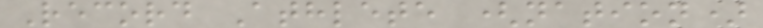Record Athlete (nation)
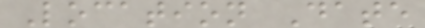Location Date
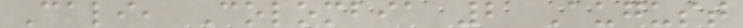Cali, Colombia 2 August
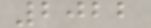2022
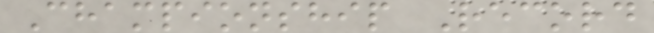Championship Record
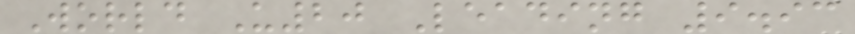World U20 Leading 9.93
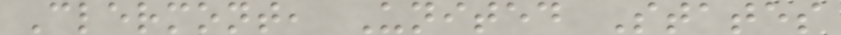Clermont, United States
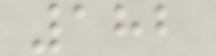182
